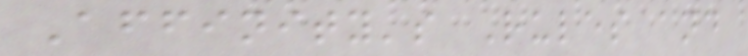Affinity's Rules and
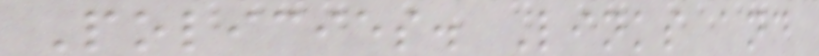Policies. Links and
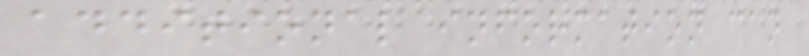additional information can
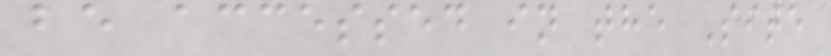be accessed in the Site
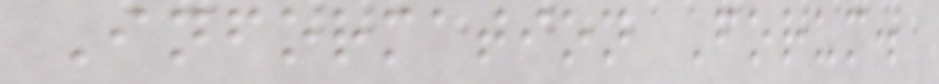Information Forum.
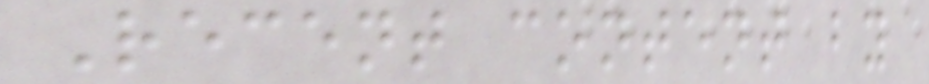Recent content by
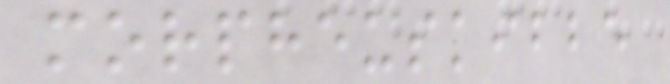morpheuskibbe
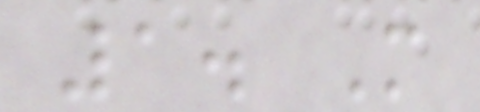1. M
